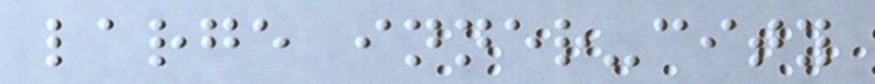large inner-city
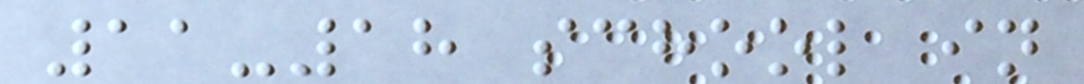11-18 school in
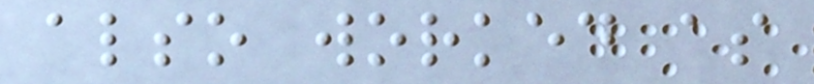also worked as
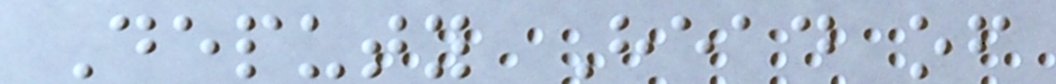Deputy Head of
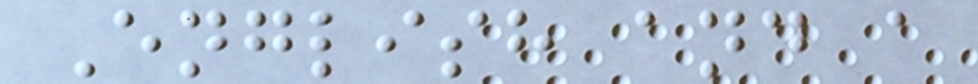English and a
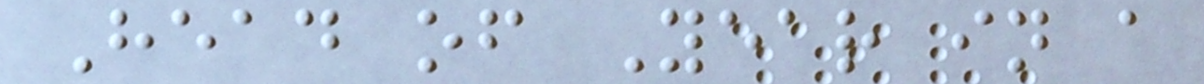Head of Year in a
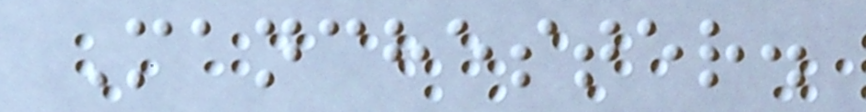Manchester.
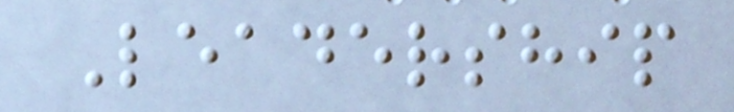Leadership
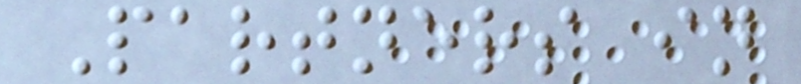Partners in
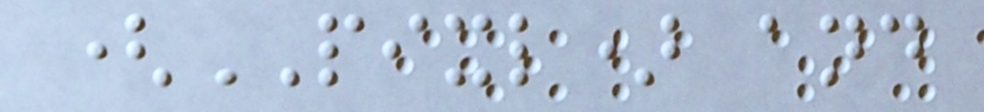(PIXL) and
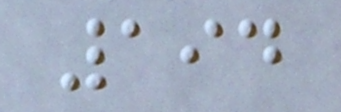194
